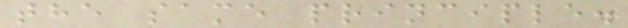the same principle.
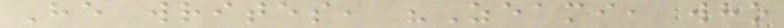He writes, "Zeami, who
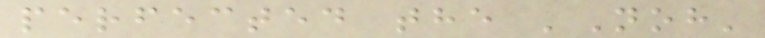perfected the 'Noh'
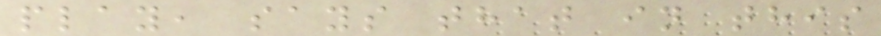play, says that in this
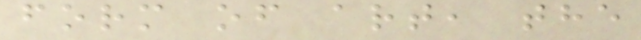form of art, the
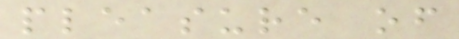pleasure of
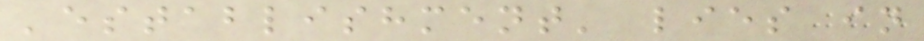'establishment' lies in
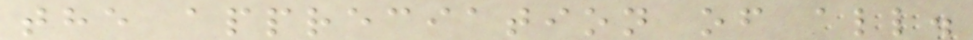the appreciation of all.
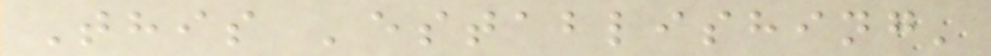This 'establishing'
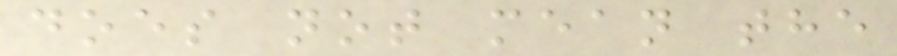does not mean the
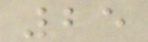25
